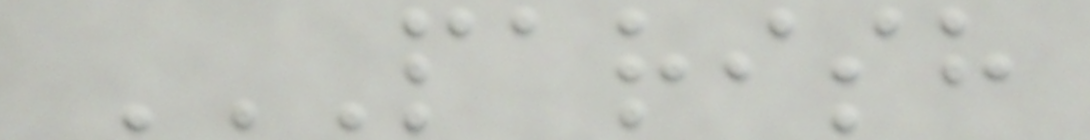PARISH
